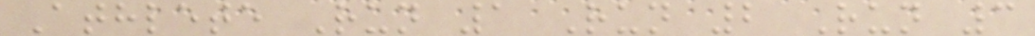Athlete Run 1 Run 2 Run 3
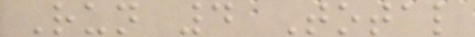Run 4 Total
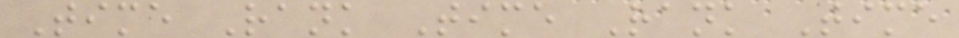Time Rank Time Rank Time
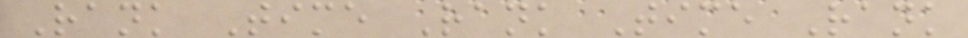Rank Time Rank Time Rank
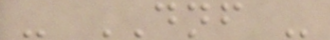- DNF -
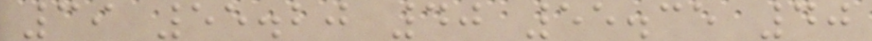39 55.20 40 55.35 40
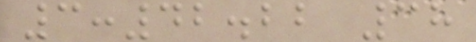3:42.22 38
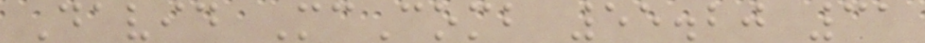David McComb 55.20 31
